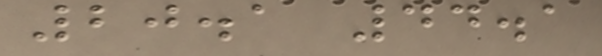20.1 44.1
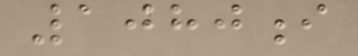1080i
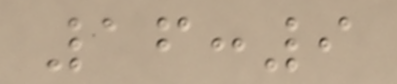16:9
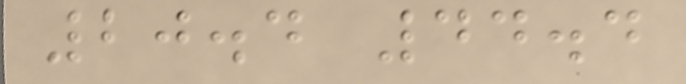20.4 44.4
